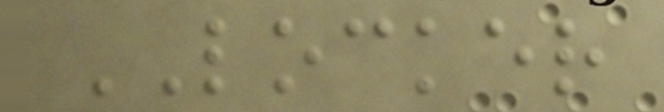LOCKER
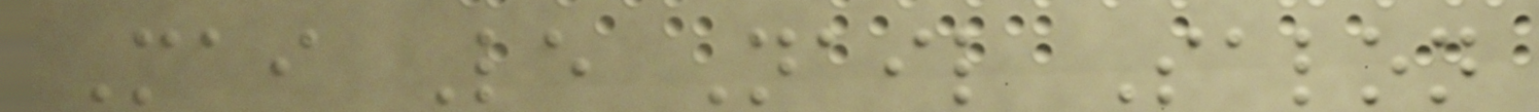Mai Le Nail Salon
